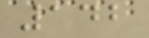142
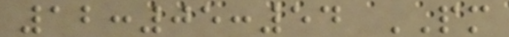12:05:54 PM
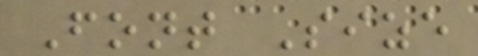Font Size
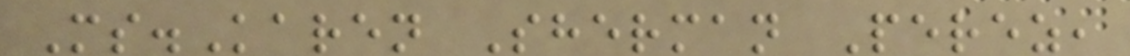Ms.Karen Sherman Perez,
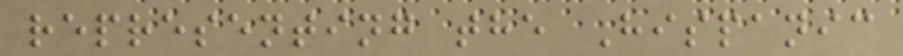representing the Hispanic
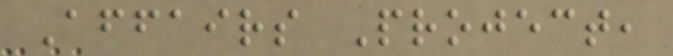Affairs Project,
